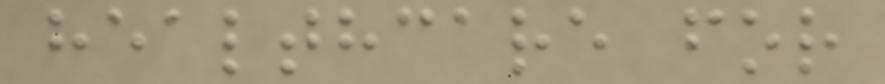healthcare for
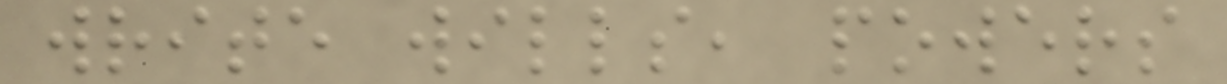write wills, powers
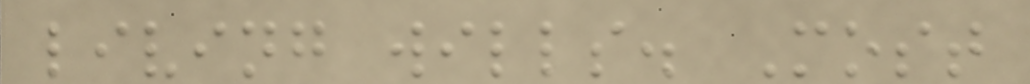living wills. Most
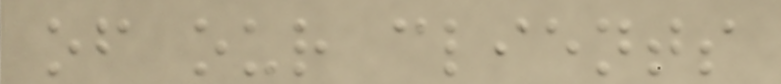of our clients
